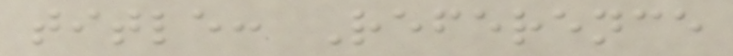title: Reference
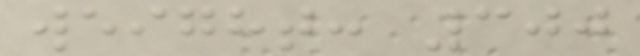weight: 300
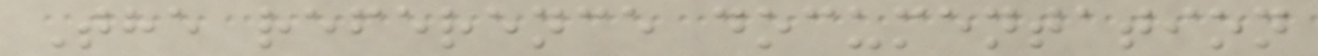The reference documentation
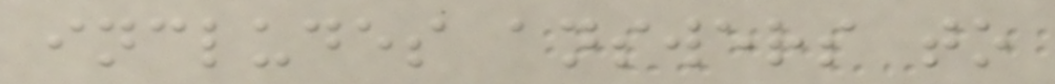includes answers to
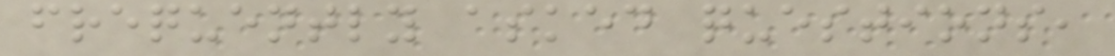frequently asked questions,
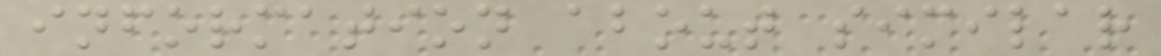information about similar
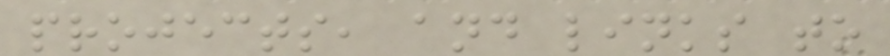projects, and links to
